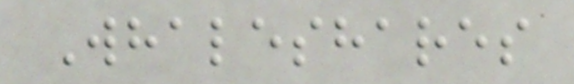Whaleshares
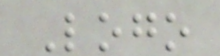Logo
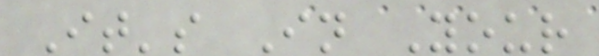It's In Your
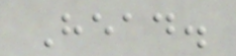Head.
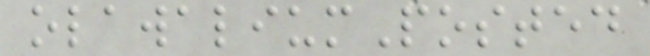olawaliumPosted
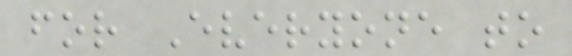for Everyone to
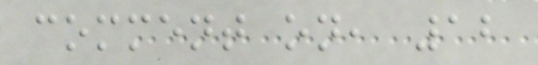comment on, 12
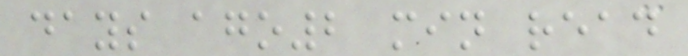days ago2 min read
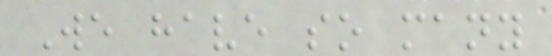We have so many
